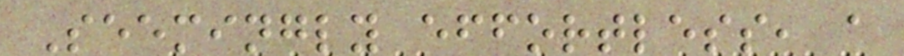Seemingly effortless, a
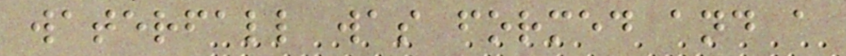waterfall was formed and a
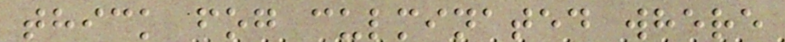thick fog culminated where
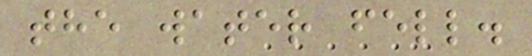the water fell.
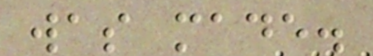was made.
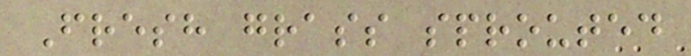Fresh grass sprouted
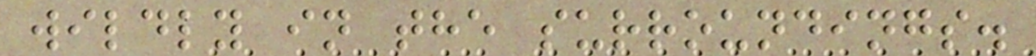wildly in the surroundings.
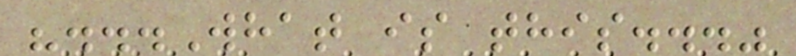"...What is this..."
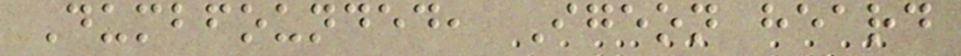Dumbfounded, Igeon heard
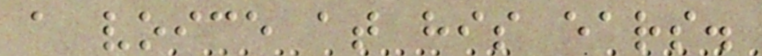a voice at his ears.
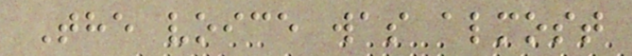The voice was almost
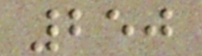250
